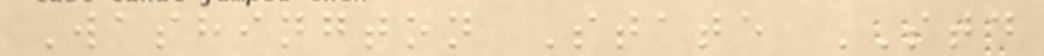Washington State STD
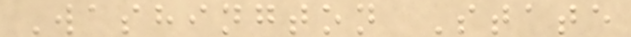Washington State
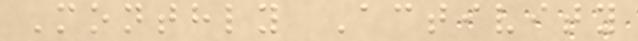Monthly Activity
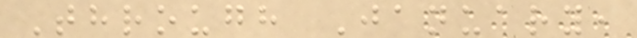Through January,
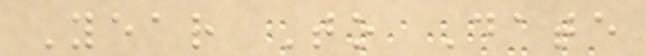Year To Date
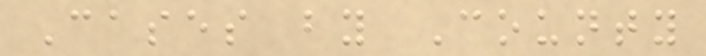Cases by County
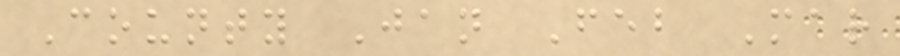County Jan Feb Mar
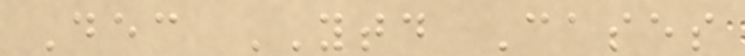Dec YTD Cases
